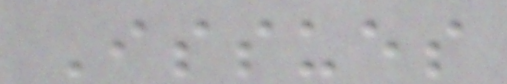Issues
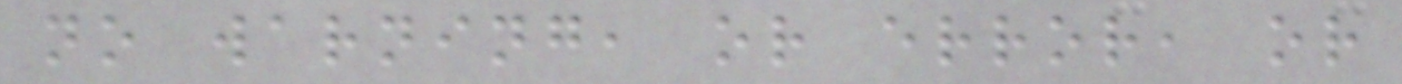no warning, or error, or
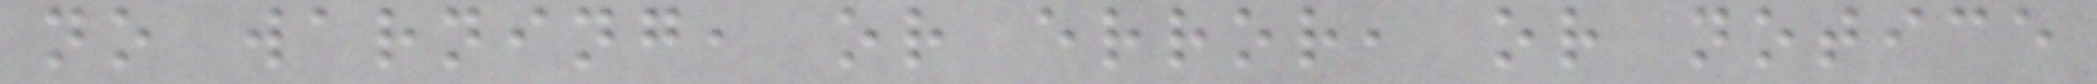no warning, or error, or notice
